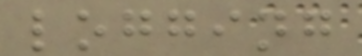logging
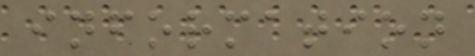information
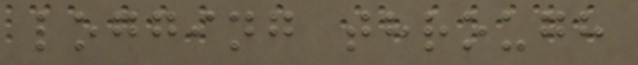logging through
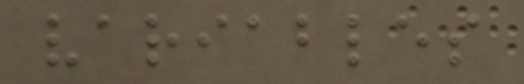variables
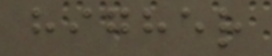higher
